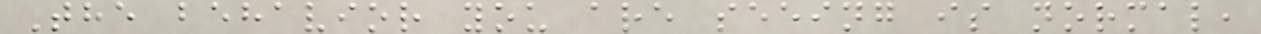The behavior you are seeing is normal,
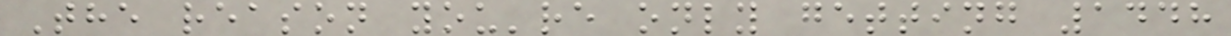The reason you're only getting 1448
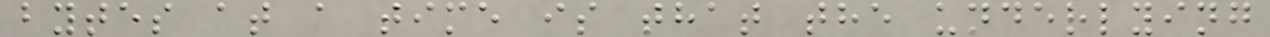bytes at a time is that the underlying
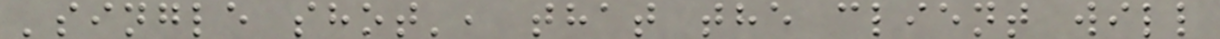'single shot', that the client will
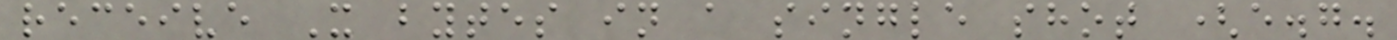receive X bytes in a single shot (e.g.
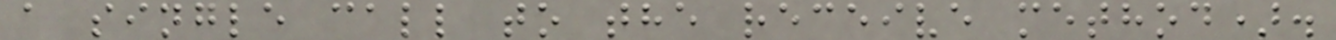a single call to the receive method).
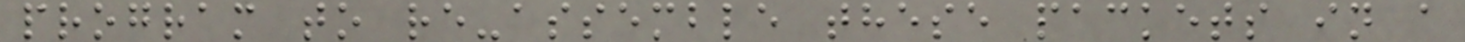program to re-assemble these packets in a
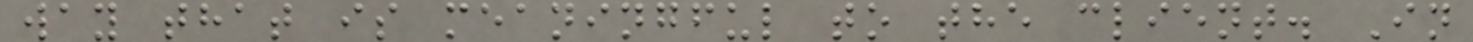way that is meaningful to the client. In
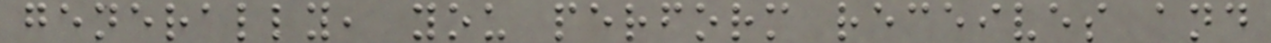generally, you perform receives and
